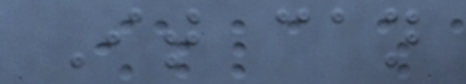It can
